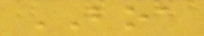BOA
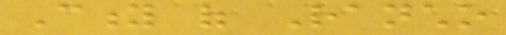City of Rancho
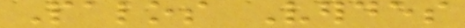Palos Verdes
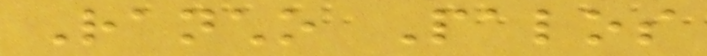Rancho Palos
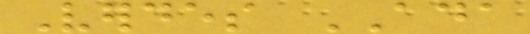Verdes ADA
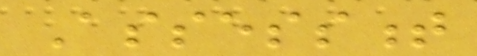Assessment
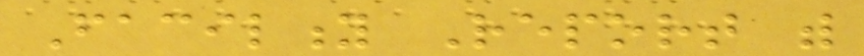Facility Report with
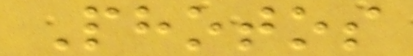Photos
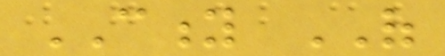CITY OF
